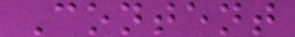Content
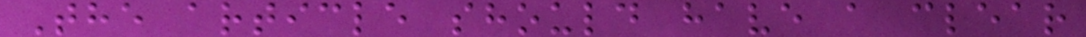The article should have a clear
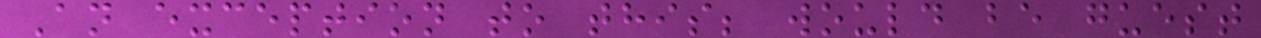An exception to this; would be guest
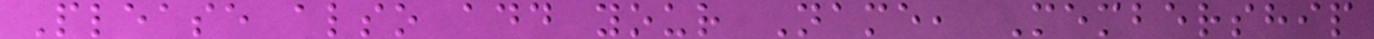Please also add your Name, Membership
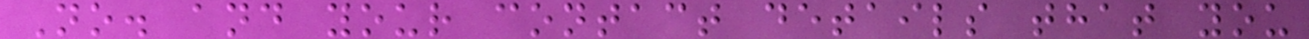No. and your contact details that you
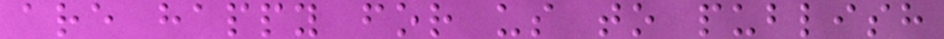are happy for us to publish
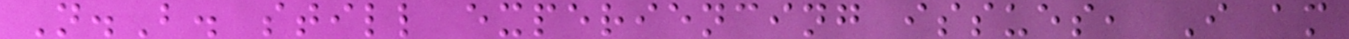N.B. still experiencing issues, I am
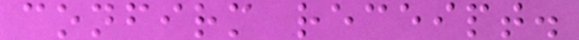confirm receipt.
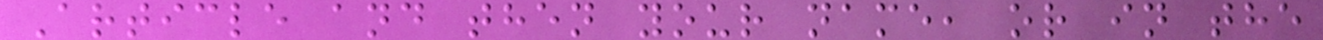Article and then your name, or in the
